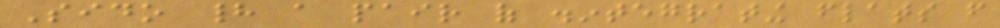Sido had a pair of disintegrating flats from
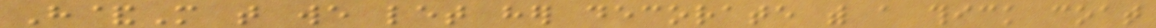H&M that we let her decorate with a thick coat
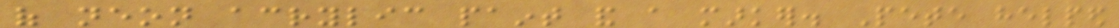of neon acrylic paint and a marker. Pete helped
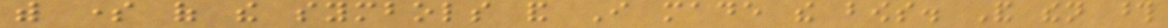with some of the symbols and I made the bows. And then those
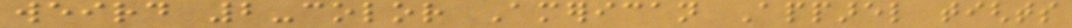weird 2-color American Apparel tights
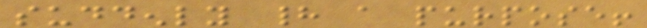suddenly had a purpose!
